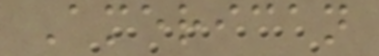American
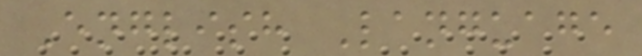English Language
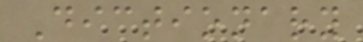Dictionary
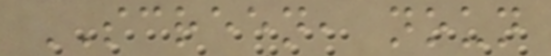SCREEN, noun
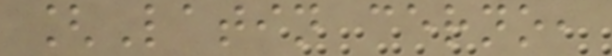[Latin cerno,
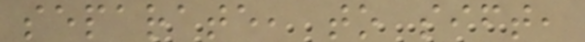separate, to sift,
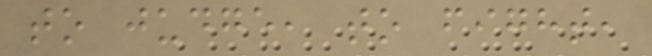to judge, to fight,
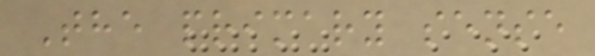The primary sense
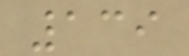139
